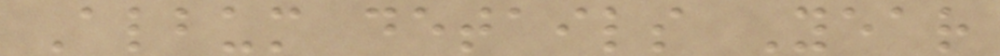Album details Year
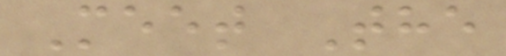Meet The
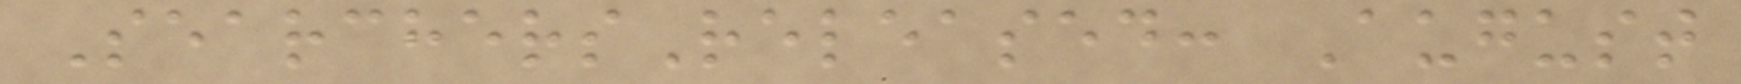SearchersReleased: August
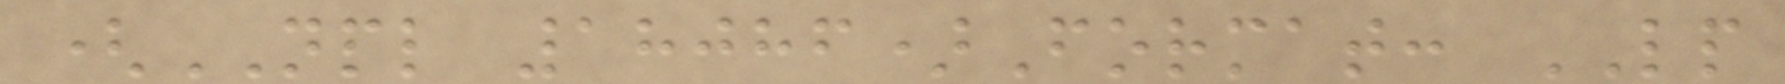(NPL 18086)Format: LP
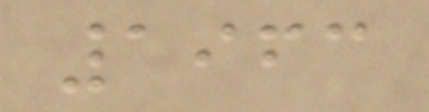1963
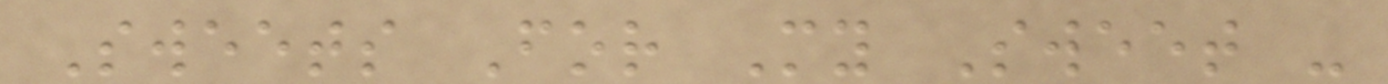Sweets For My Sweet -
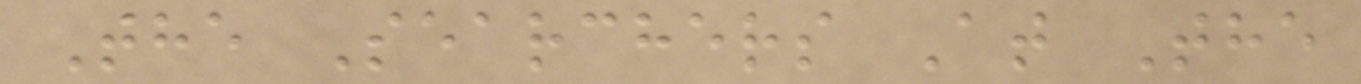The Searchers At The
